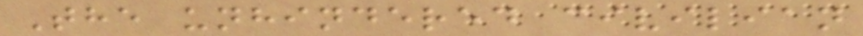The unhindered civilian
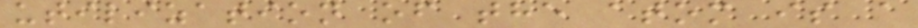utilization of the atom is a
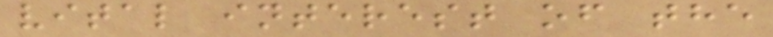vital interest of the
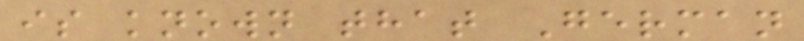is known that German
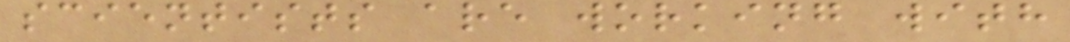scientists are working with
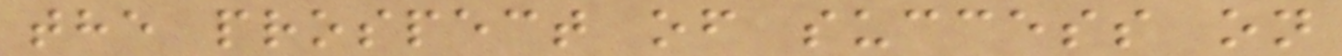the prospect of success on
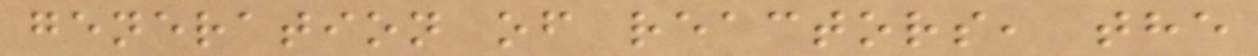generation of reactors, the
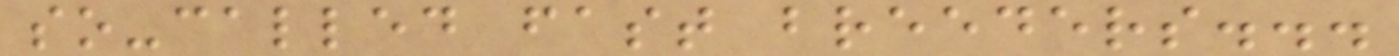so-called fast breeders...
